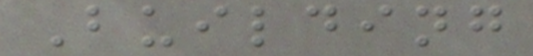Building
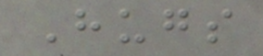Hugs
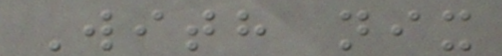With nix
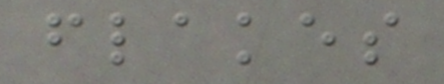flakes
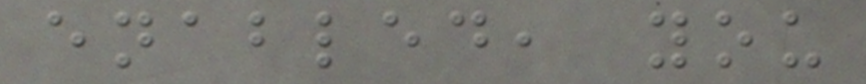enabled, you
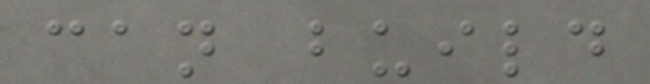can build
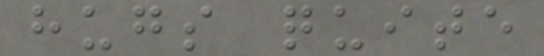hugs quite
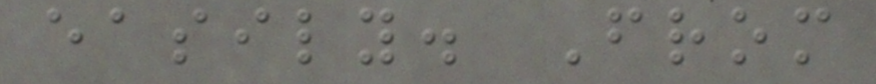easily. From
